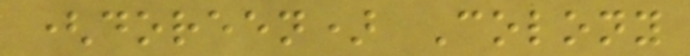(doreen) Colony
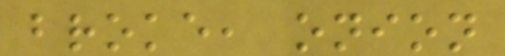broke, onion
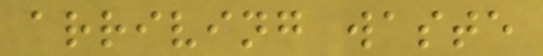arriving waste
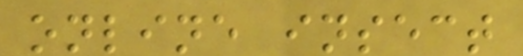online insect
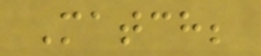Match;
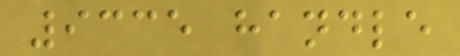9335 handle
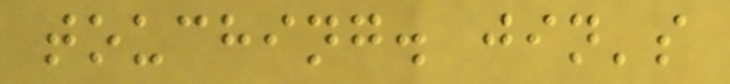touching. jin's
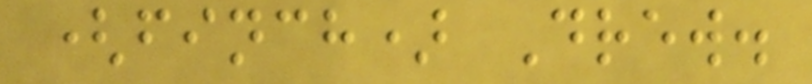(finch) Drew.
